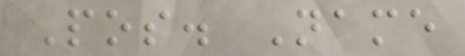Pos. Name
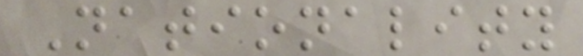Nationality
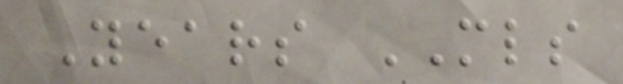Years MLS
